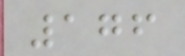176
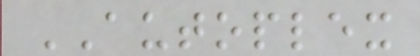AUTOPLEX
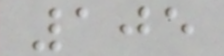105
